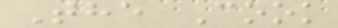The Cook
